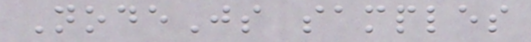NodeJs samples
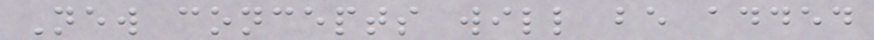New concepts will be added
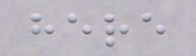here
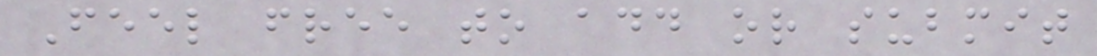Feel free to add or submit
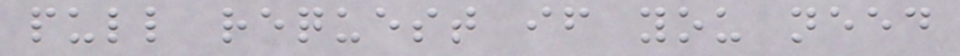pull request if you need
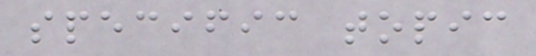specific topic
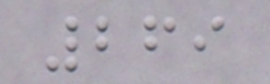269
